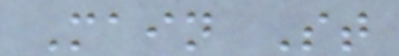Main St
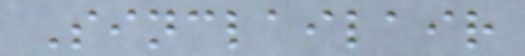Sinclailair
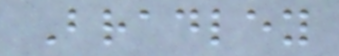Bradley
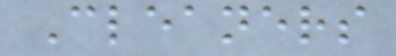Cleaners
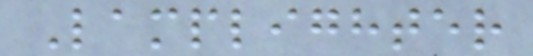Lamplighter
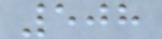508
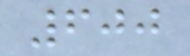600
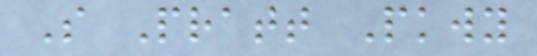S Pratt Pkwy
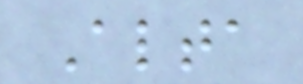Alta
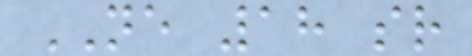NE 18 sr
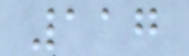117
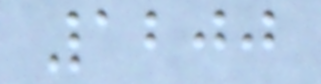1200
